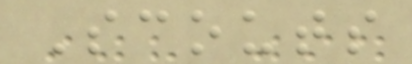Scouts
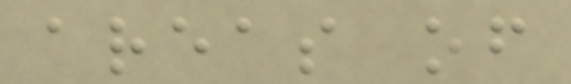areas of
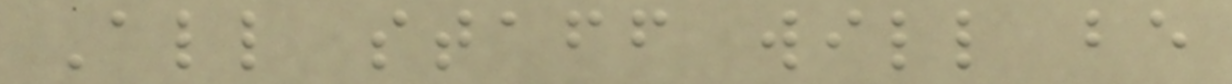All staff will be
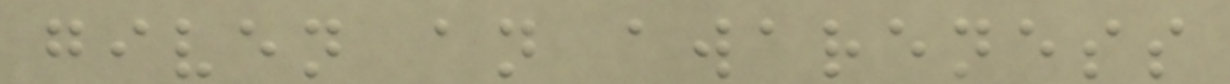given an awareness
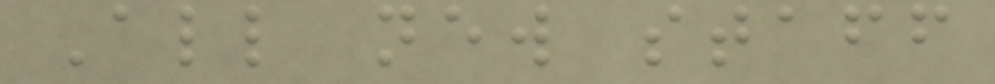All new staff
